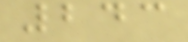243
